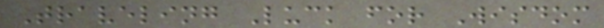Traveling Luck for Wisdom
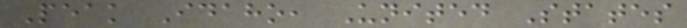Peak Idaho, United States
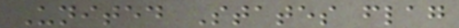United States flag
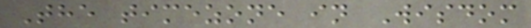The timezone in Wisdom
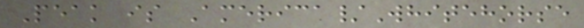Peak is America/Whitehorse
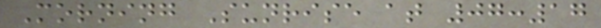Morning Sunrise at 07:17
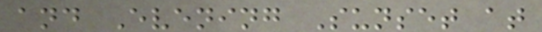and Evening Sunset at
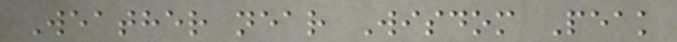Weather near Wisdom Peak
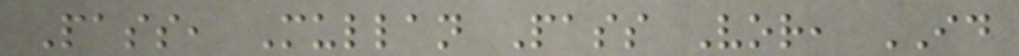Pass, Mullan Pass Vor, ID
